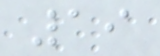19
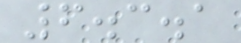6.3.1
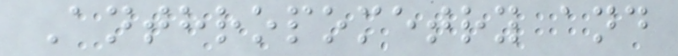Anthropometry and
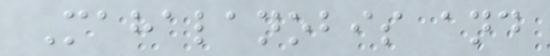Mahalanobis and
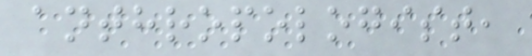anthropologist,
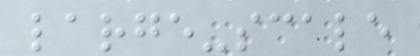large-scale
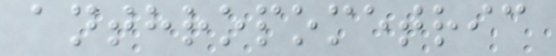anthropometric
